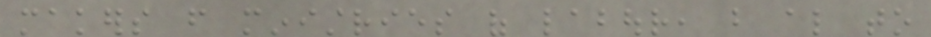makers from ministries of labour, but also to
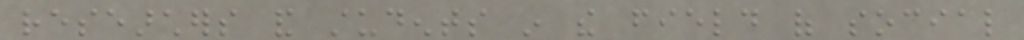researchers and students in the field of social
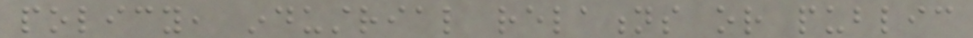policy, industrial relations or public
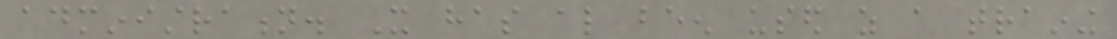administration. It has also been used as a training
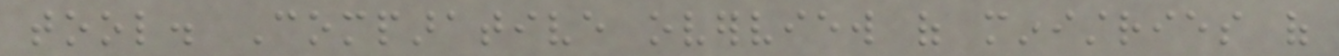tool. Comparative overview of ministries of
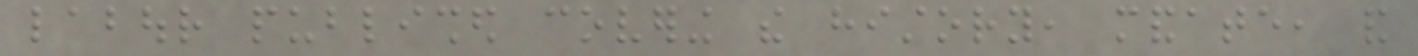labour published covering the history, mandate, and
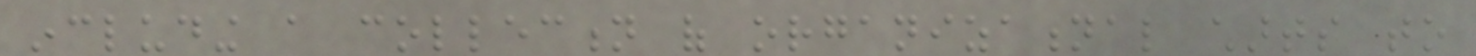including a collection of organizational charts to
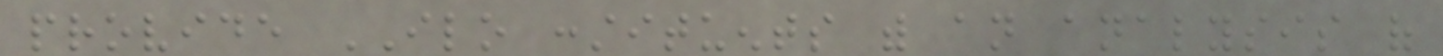provide ILO constituents with an analysis of
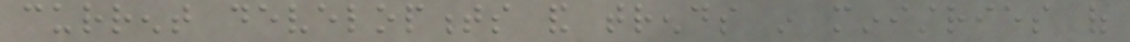current developments and trends in ministries of
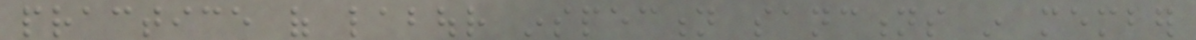practice of labour inspection sanctions in member
